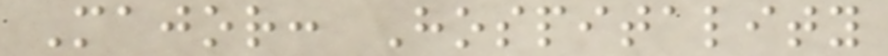Major: Hospitality
